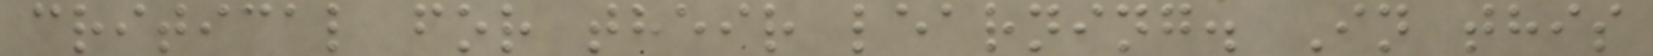critical for their learning. In this
